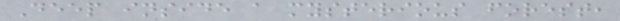Deep inside a mysterious forest,
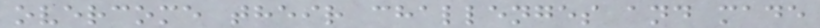overcome their challenges and made
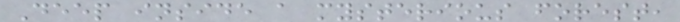Deep inside a mysterious forest,
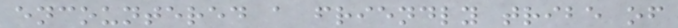encountered a friendly tribe of
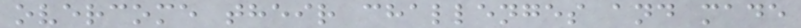overcome their challenges and made
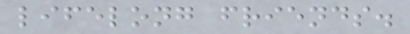lifelong friends.
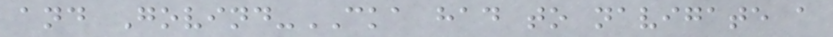and Govind-CKA had to navigate a
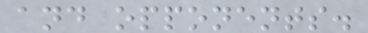and opponents.
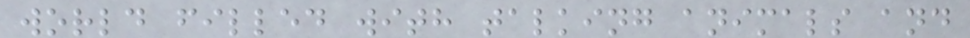world filled with talking animals and
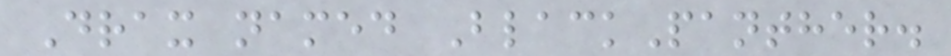Drax named BlackPanther.
